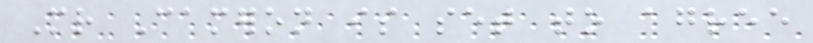Mr Cameron is set to agree
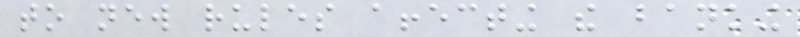to new rules affecting the banking
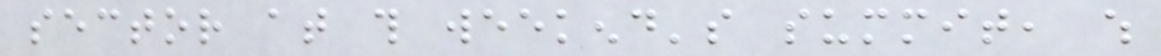sector at this weekend's summit, which
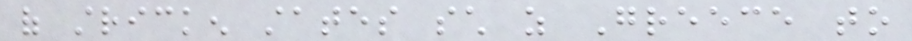of stricken states such as Greece to
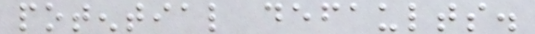potential defaults.
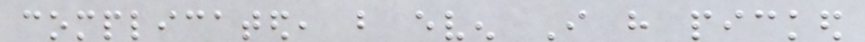complicated, but even I have picked
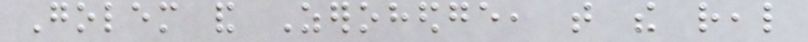Golem and Zerohedge, that the real
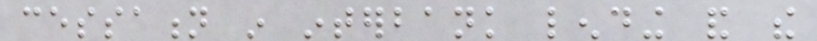cessation in interbank lending and the
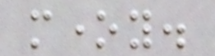money.
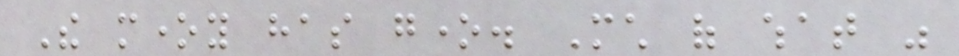The money has gone. Much of what was
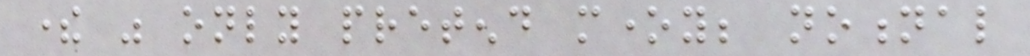there was only pretend money; notional
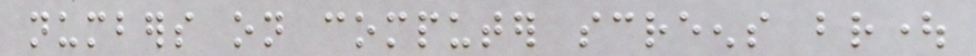numbers on computer screens brought
